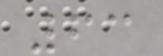63
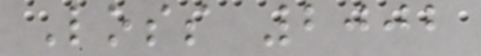Loss 2002
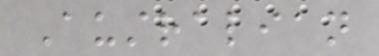Australian
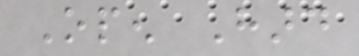Open Hard
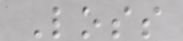Loss
